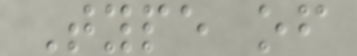Type of
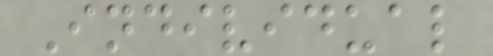Individual
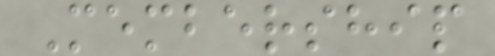Membership
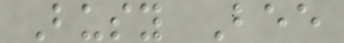Busy Bee
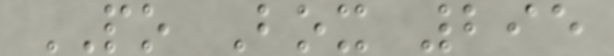PO Box 295
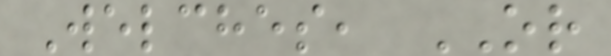Welches, OR
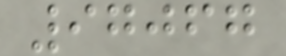97067
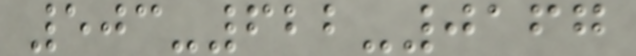503-622-0167
